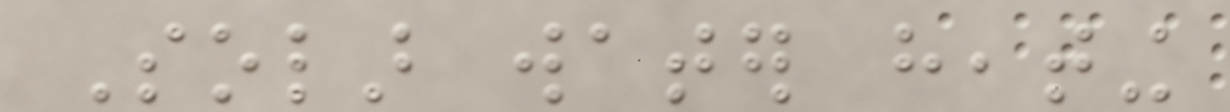Solar water heating
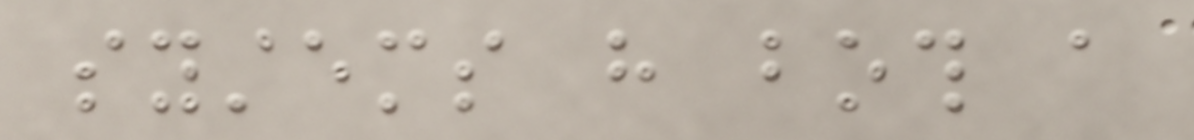systems have both a
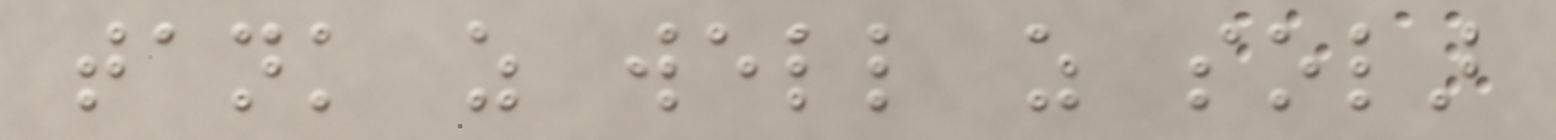tank as well as solar
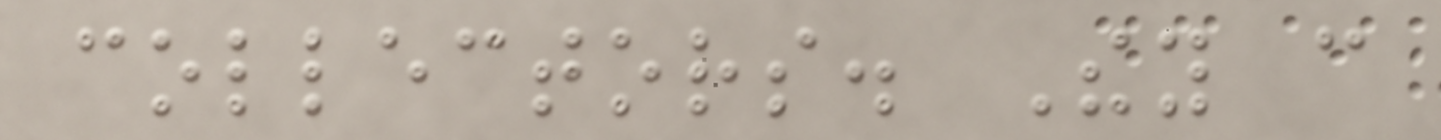collectors. They can
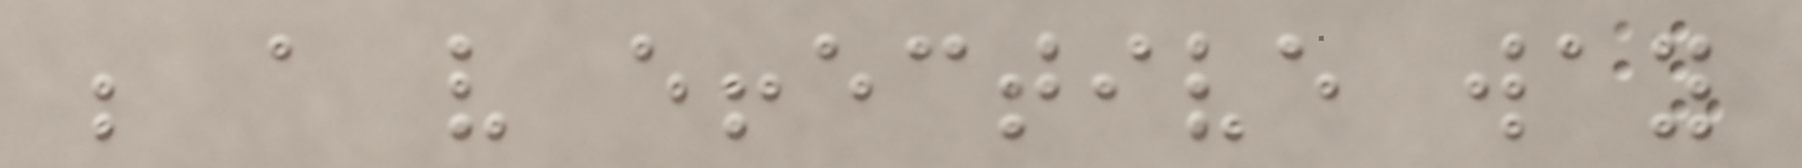be a very effective way
